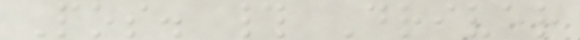Pos. # Driver
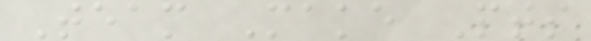Team Make Pts
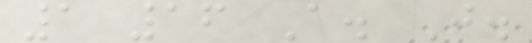1 16 A. J.
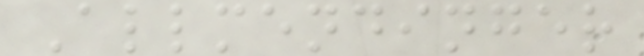Allmendinger
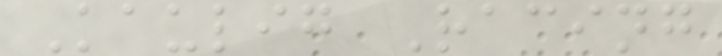Kaulig Racing
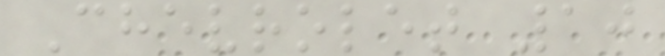Chevrolet 10
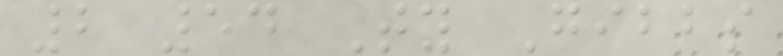2 54 Ty Gibbs
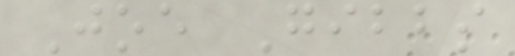Joe Gibbs
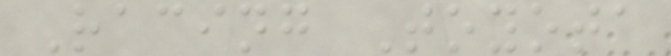Racing Toyota
